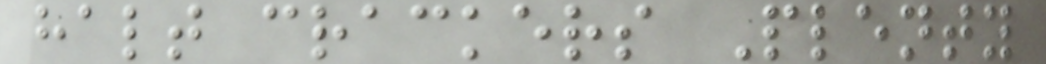halt crackers Plenty
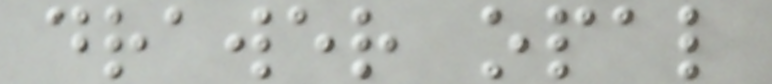drawer opal
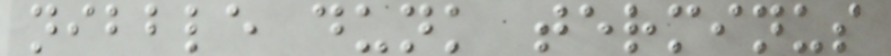nibble dunk terminus
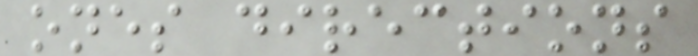ones directions
